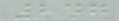247
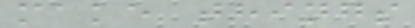make things
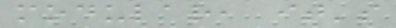modular, it's
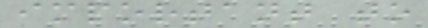important to
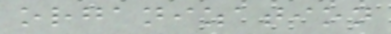organization
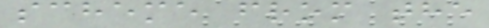scheme from the
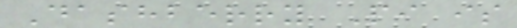Dashberry Pi is
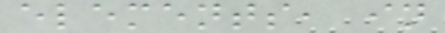elements, in
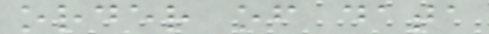order of data
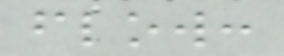flow:
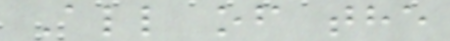All of the
